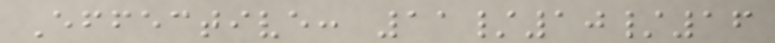Effective: 11/10/16
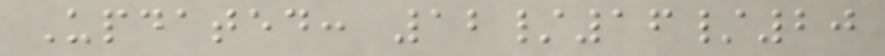Updated: 12/16/20
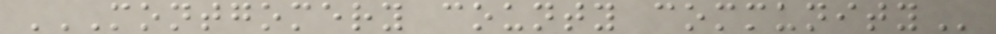MONTGOMERY COUNTY COMMUNITY
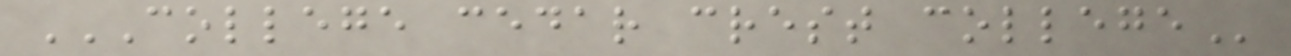COLLEGE CEDAR CREST COLLEGE
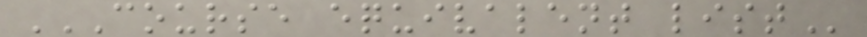COURSE EQUIVALENT LIST
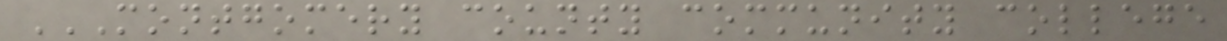MONTGOMERY COUNTY COMMUNITY COLLEGE
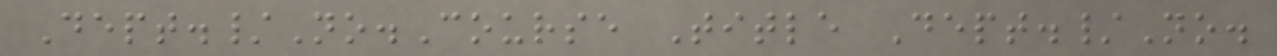Dept./No.Course Title Dept./No.
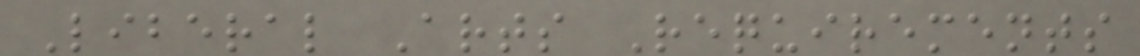Liberal Arts Requirements
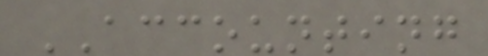ACCOUNTING
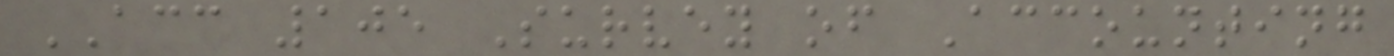ACC 105 Survey of Accounting
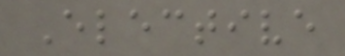Elective
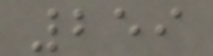259
